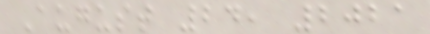August 24, 2021
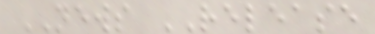NEWS RELEASE
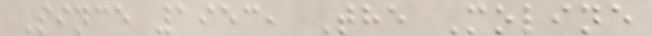Since 1953, The Moline
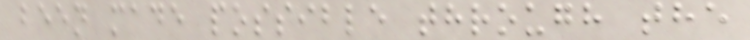been made possible through the
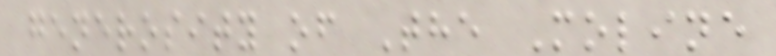generosity of The Moline
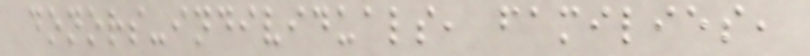donors-individuals, families,
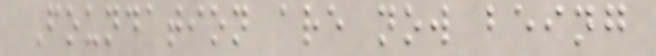Foundation are now being
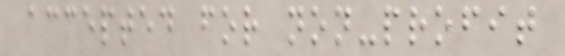accepted for non-profit
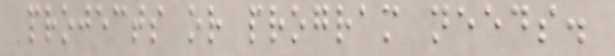projects or program needs.
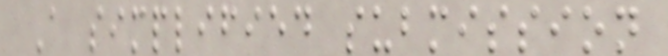A simplified submission
